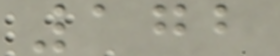172
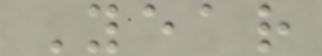Year
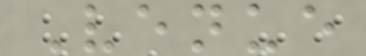Venue
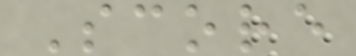Score
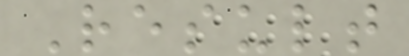Result
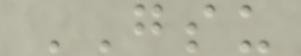GSU
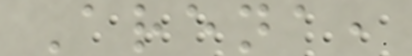Arena,
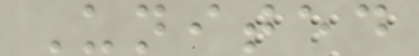United
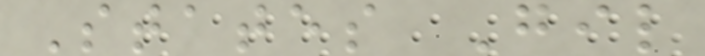States Gil
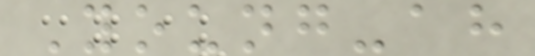Young-ah
